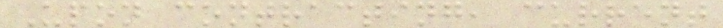Upon contracting, current
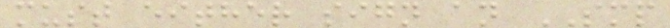must either sign an SMP
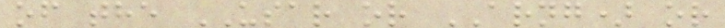of the USAR or ARNG) or
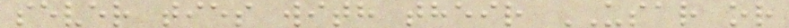sever ties with their USAR or
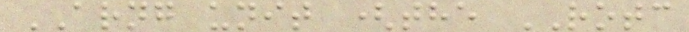ARNG unit (the ROTC
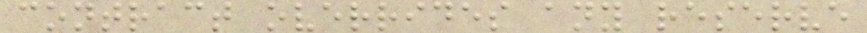contract overrides any reserve
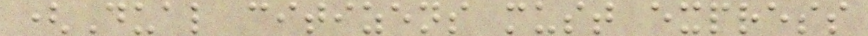(Dual citizens must express
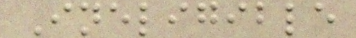Ineligible
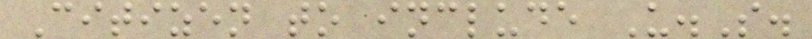Citizen to include U.S.
